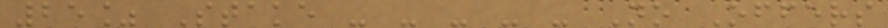25% Stake - - - - - No Offers
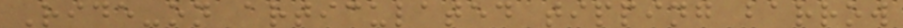Ride-on articulated tipping barrow
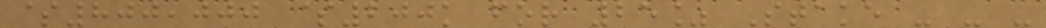$800,000 $200k for 25% Stake - - -
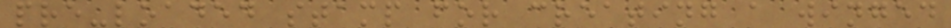pre-loaded stamp for creating a winged
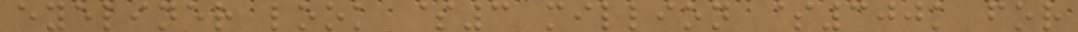eyeliner look $3 million $300k for
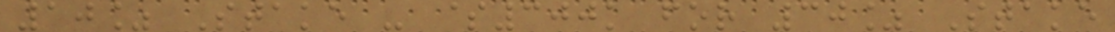10% Stake - $300k for 30% Stake
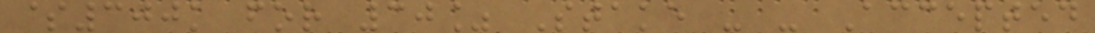$300k for 30% Stake - - Accepted
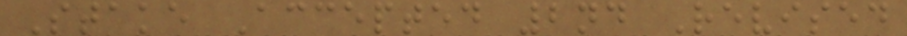Stake Accepted 2nd Revised
